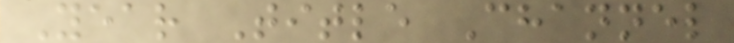Year Title Channel
